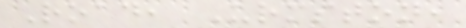Road, Urmston,
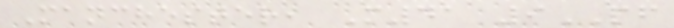Manchester, M41 9PF
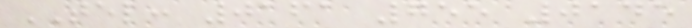TEL: 0161 755 0145
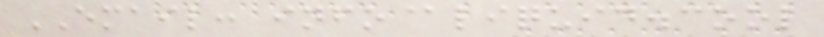EMAIL: info@liquid.cool
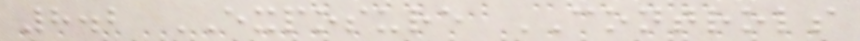8.2 EXPOSURE CONTROLS
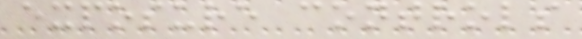exposure controls
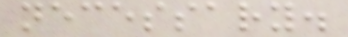necessary.
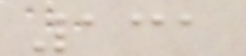131
